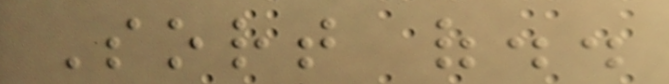Sort of..
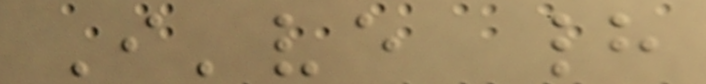I've had
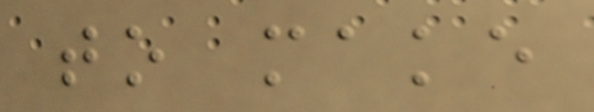to make
